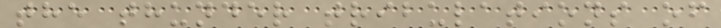the thunder tribulations of
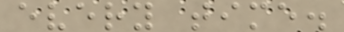every time.
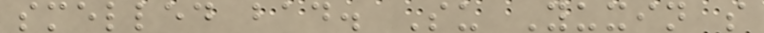smelled bad. Su Yuxin s
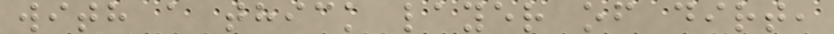with a thick layer of dirt,
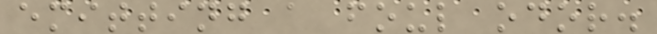emitting a foul odor.
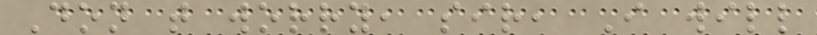Don t worry, sir, I will
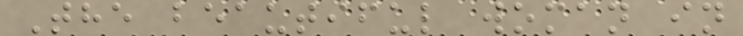The beautiful woman in
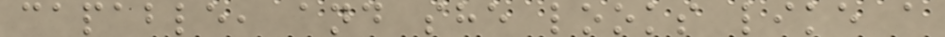capable, and she looks like a
